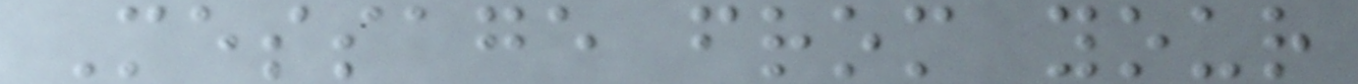Message from your
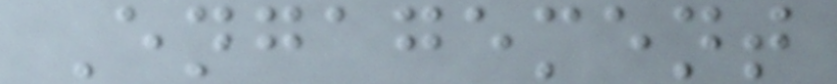Engagement
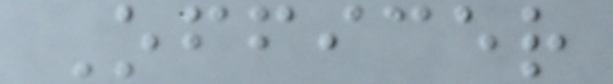Officer
